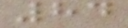84
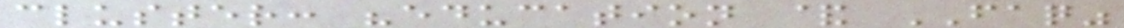cluster: "education & FAQ"
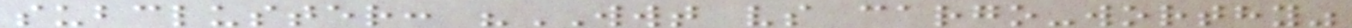subcluster: "WWT vs cargo-worthy"
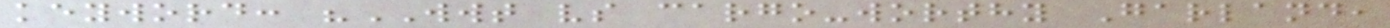keyword: "WWT vs cargo-worthy Garland,
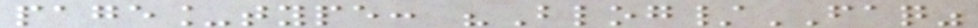page_type: "Blog/FAQ"
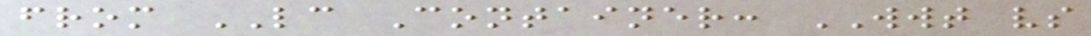from LC Container: WWT vs
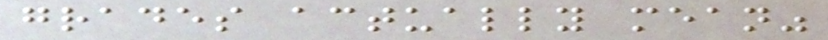grades actually mean"
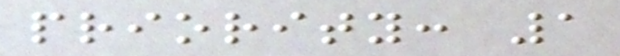priority: 1
